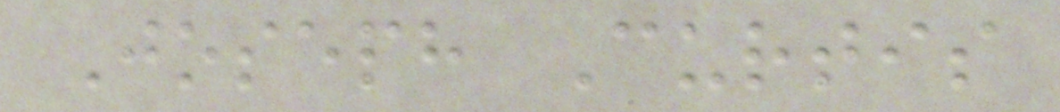Joseph Curtis
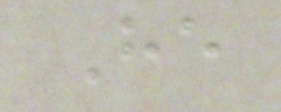He
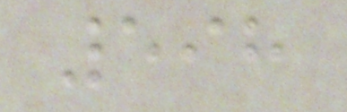598
